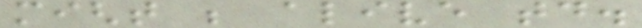might be alive today.
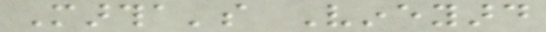Martha's Vineyard
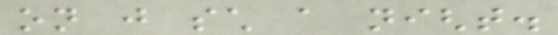on just such a night.
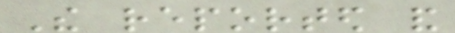The reported and
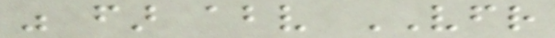was far above VFR
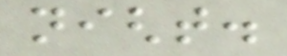night.
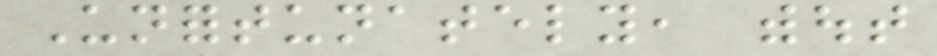Unfortunately, without
